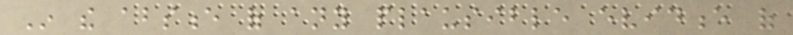In the absence of any plausible evidence of
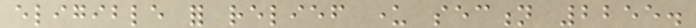eligible for relief under section 2255.
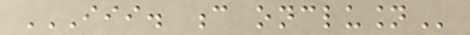III. C ONCLUSION
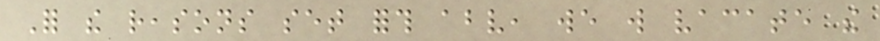For the reasons set forth above, we will vacate the
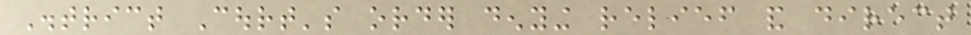District Court's order denying relief and direct
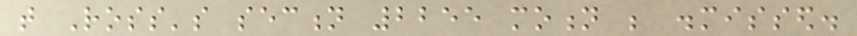that Ross's section 2255 motion be dismissed.
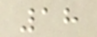18
